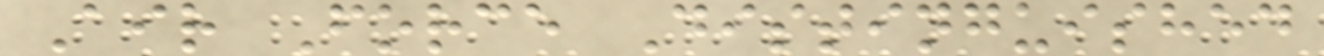Air Force Distinguished
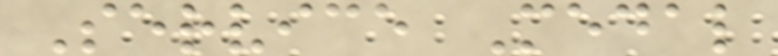Service Medal
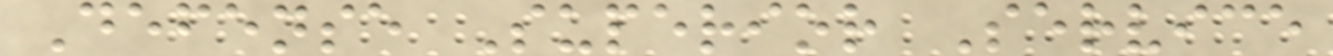Defense Superior Service
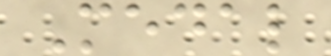Medal
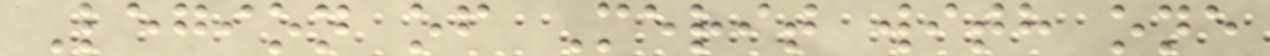Legion of Merit with one
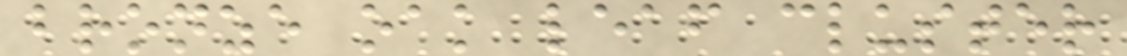bronze oak leaf cluster
